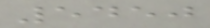5450
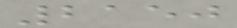2150
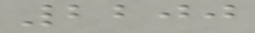2200
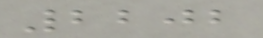2202
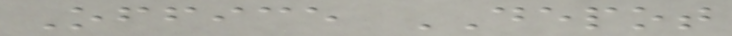Office DEPOT
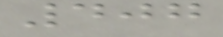407
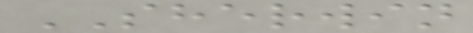SHERWIN
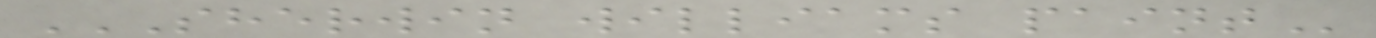SHERWIN WILLIAMS PAINT
